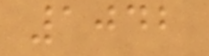1042
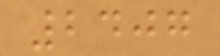2407
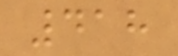418
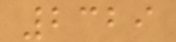2329
